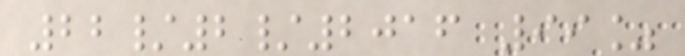22/2/2016 99%
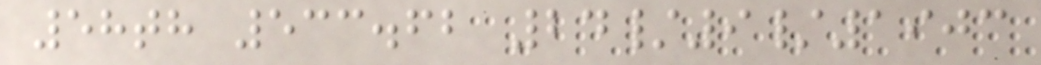58th 533.62 24/9/1903
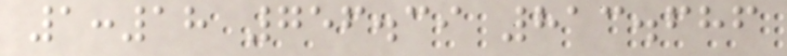1:18 756.39 813.686
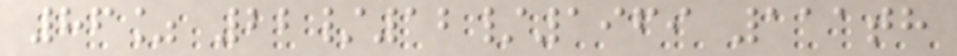86% 22/12/1969 111th
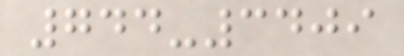744-3409
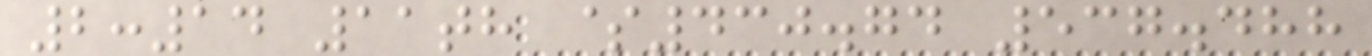2:14 11th $430.74 537.488
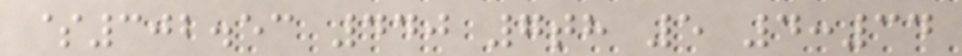$302.53 440 7th 5 4:34
